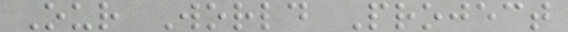Our World Project
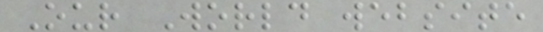Our World website
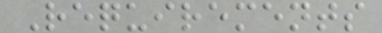Requirements
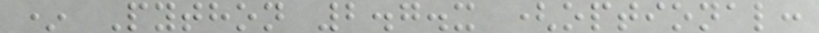* Python 2.7.x (optional:
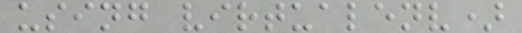using virtualenv)
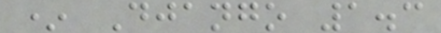* Django 1.3
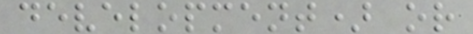development) or
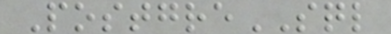PostgreSQL
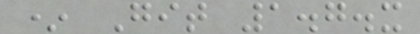* Git 1.7.x
